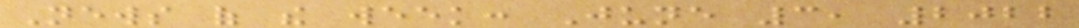News of the week: June 3, 2022
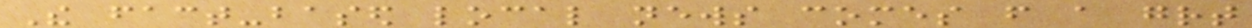The fact-based local news comes from a great
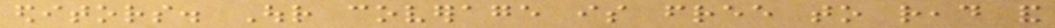editors. Our coverage is free to read and
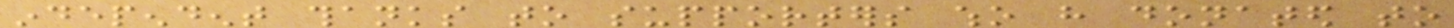independent thanks to supporters who have donated to
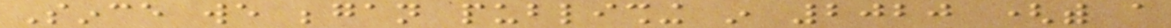Since we began publishing in 2020 (with a
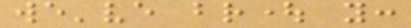we've brought you:
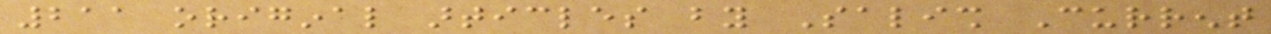211 original articles by Salish Current
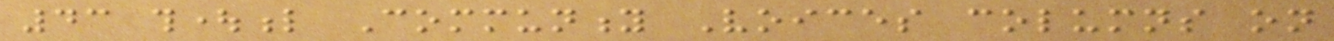43 thoughtful Community Voices columns on
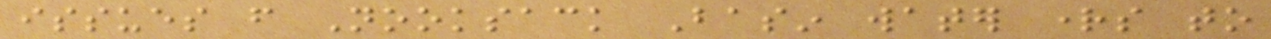issues from Nooksack Basin water rights to
